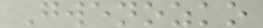Gwenozko
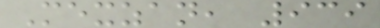Mexzan, 939
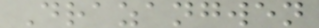Drazangwen
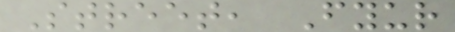Street, Fyur
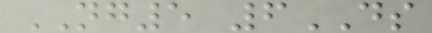NG5 6DS
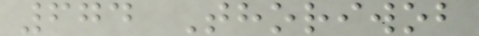674 Thoriwob
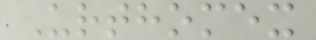Urthomex
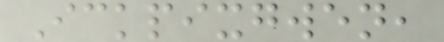Ickpixgwen,
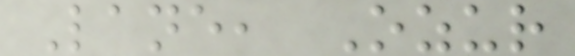Lane, Ozur
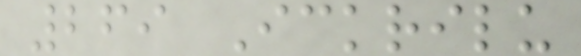269 Ickrilu
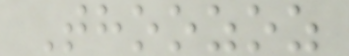Thoozoz
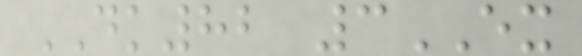DK82 3EX
